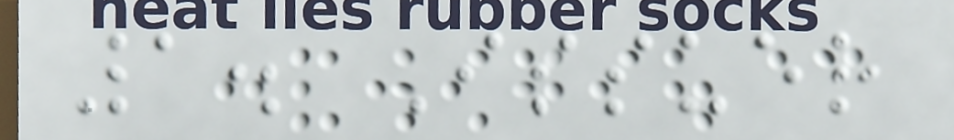1. Issuer
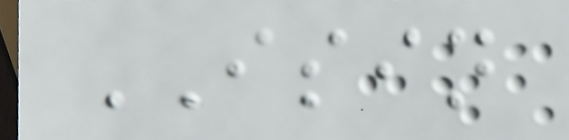ISIN
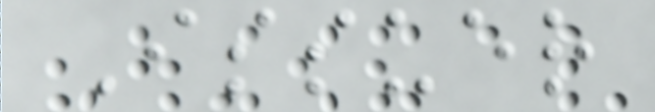Issuer
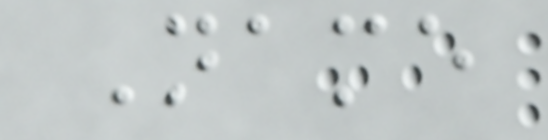Name
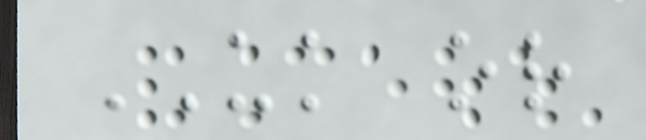UK or
